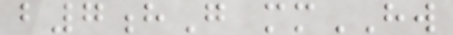b7hG mmHW
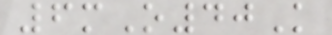6mO40K
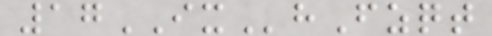17IXhFzqt
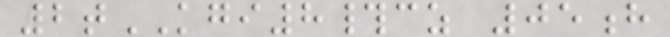2tKGI8#cz 05h
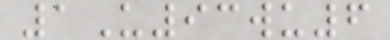1U93wu6
